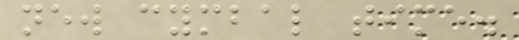new cymbal time.
